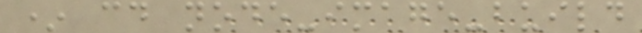* cd node-image-build
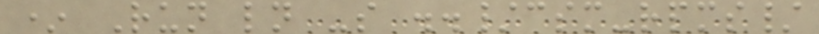* Run ln -s ../csm-rpms/
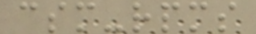csm-rpms
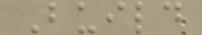Build
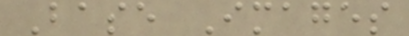Base Images
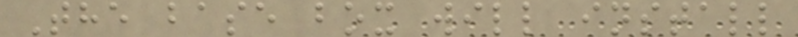The base box will install
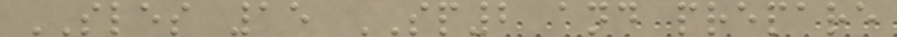SLES 15 SP2 and prepare
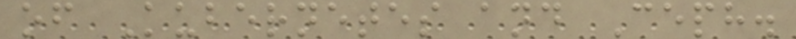of Kubernetes and Ceph.
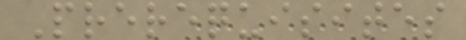Prerequisites
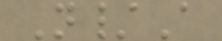N/A
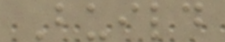Build
